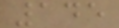145
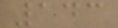143
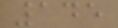145
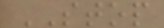STOP
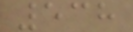538
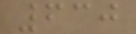630
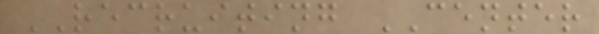RECRUITING CENTER
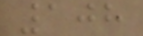108
